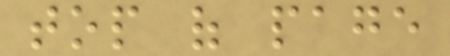top of page
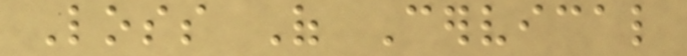Loss Of Cervical
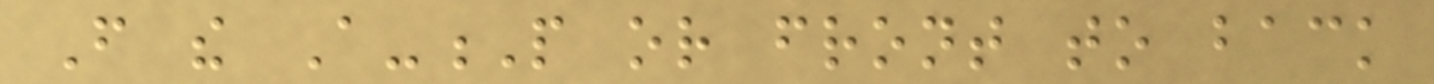From the A-P or front to back
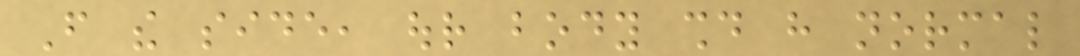From the side, our body should have normal
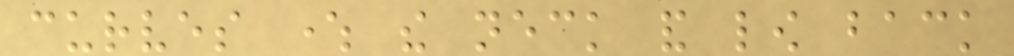curves where the neck and low back
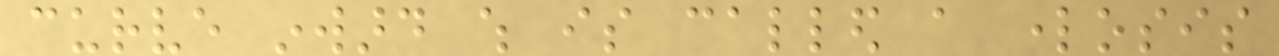curve inward which is called a lordosis
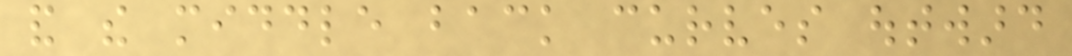and the middle back curves outward
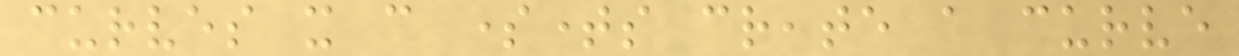curves it can sometimes create a curve
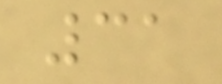31
